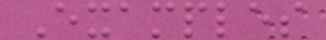Examples
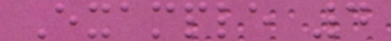Example 4
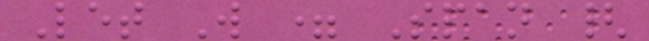Let W = Span {
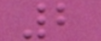2
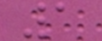1
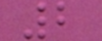2
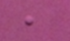,
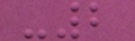-2
